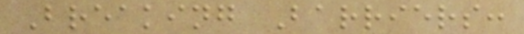Breaking Barriers:
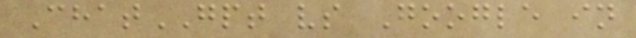ChatGPT vs Google in
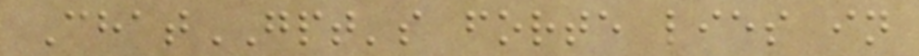ChatGPT's forte lies in
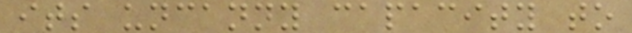its uncanny capacity to
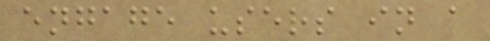engage users in a
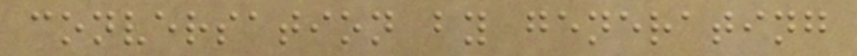conversation by generating
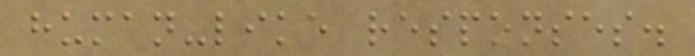human-like responses.
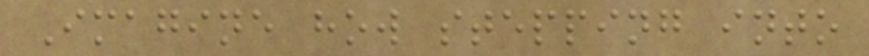Imagine how stepping into
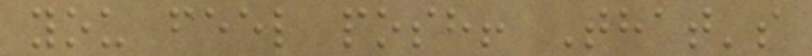you feel posh! That's
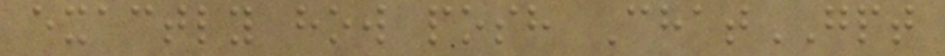exactly how posh ChatGPT
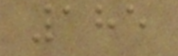185
